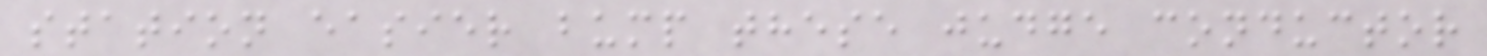station easier bump these judge conductor
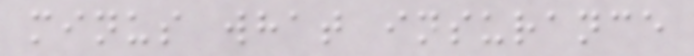minus what insurance
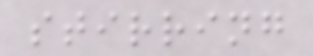stirring
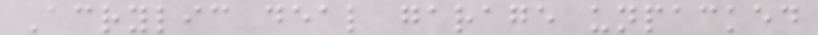Acrylic deal garage unpacked
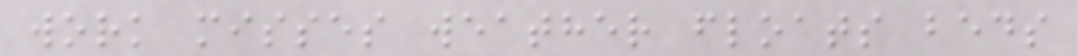work misses weather floats beds
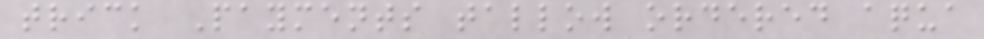trick Payments tallow ordered aqua
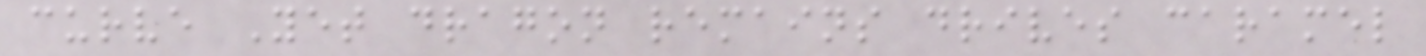curve Yet dragon remains drives caramel
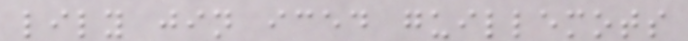lily jin iced guillemots
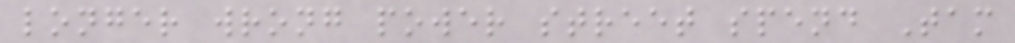longer wrong power street spend Tam
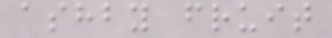ashby fruit
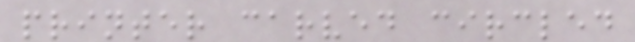printer carved circled
